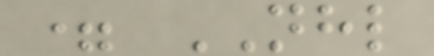= NHL
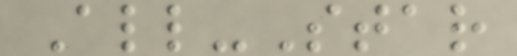All-Star
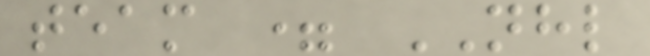team = NHL
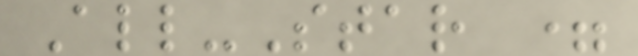All-Star =
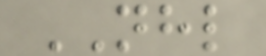NHL
